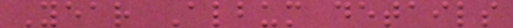Year Album details
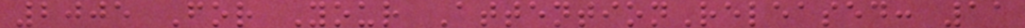2005 For Your AttentionReleased: 11
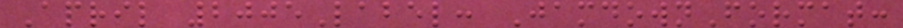April 2005Label: JamdownFormat:
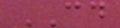CD
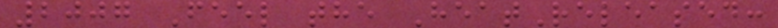2007 Feel the HeatReleased:
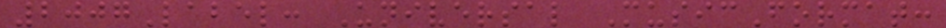2007Label: Universal MusicFormat:
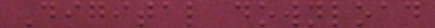Digital download
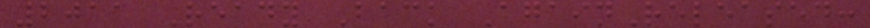2011 Ready Back AgainReleased:
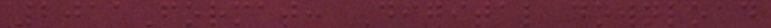2011Format: Digital download
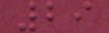29
